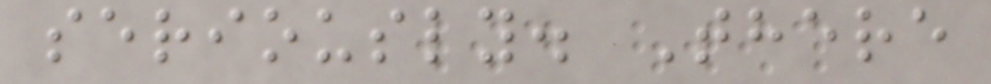seriously. There
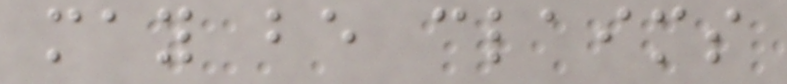may be claims
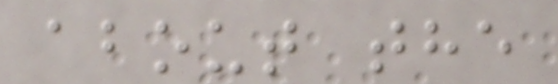about the
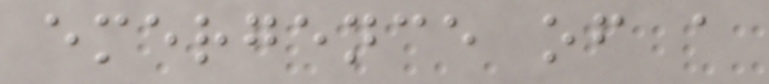emergence of a
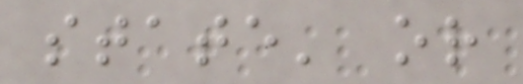state' or
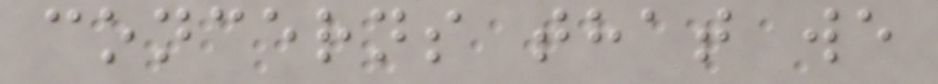concerns that we
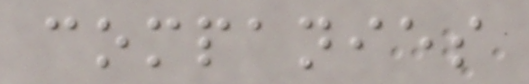companies
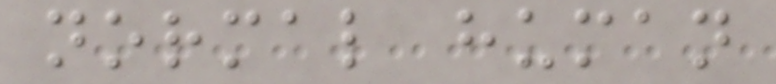normal human
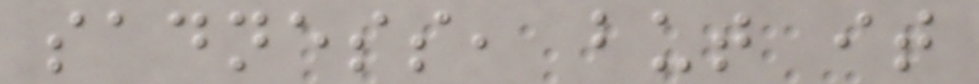sadness, but it
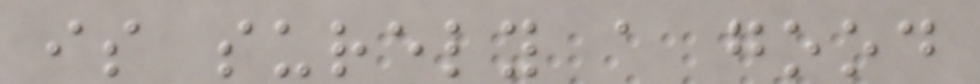is surely a good
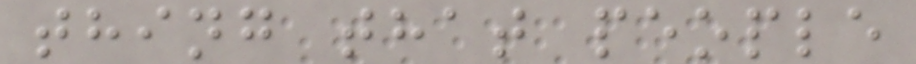thing that people
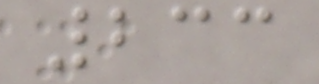233
